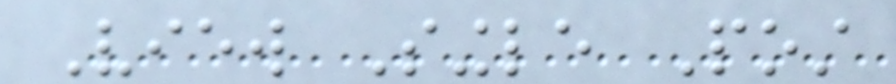View Single Post
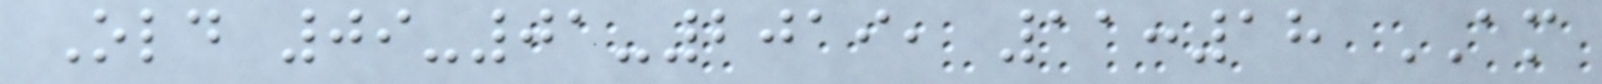Old 09-01-2019, 11:18 AM
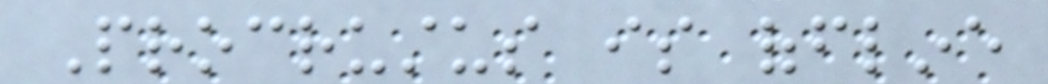Procrustus is offline
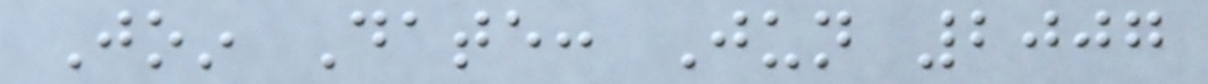Join Date: Jun 2007
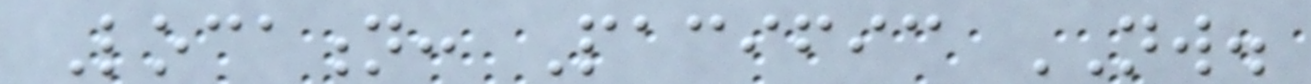Location: Pacific NW.
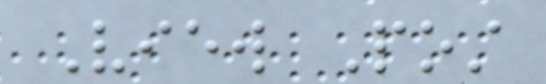View Post
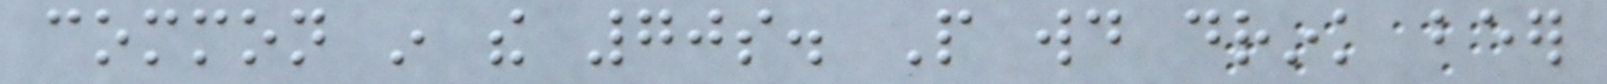common in the 70s. People would drink beer
